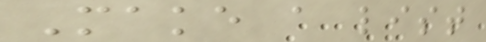Make a list
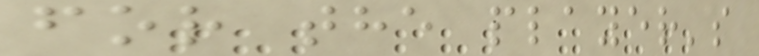for the player's
